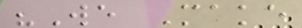"We Make
